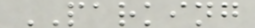PARKING
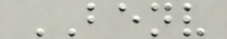BENV
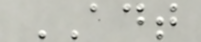ADT
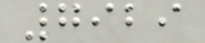7929
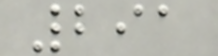291
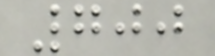700
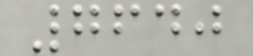7640
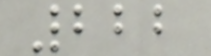222
